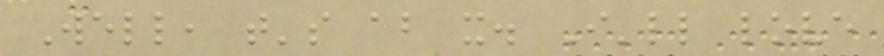Well, that's about it. I'll love
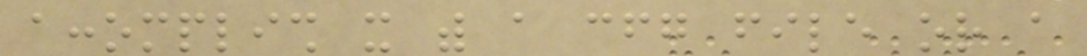accomplish it with a cfg file or a
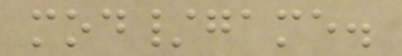mod/game.
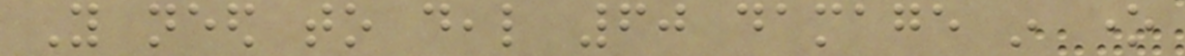You need to deal 60 damage in one
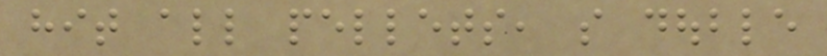hit all pellets, so double
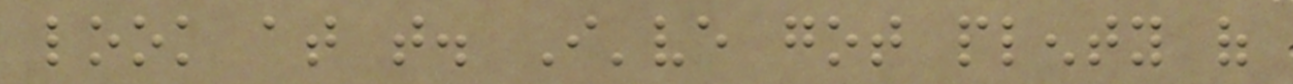look at that. I've got plenty of
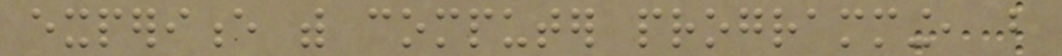experience with computer programming, but
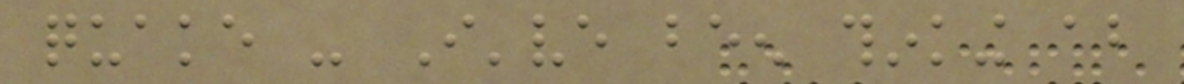quake - I've been thinking about
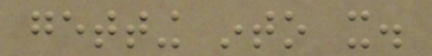getting into it.
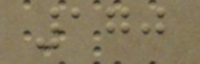170
